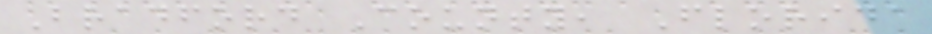Bradford County, Florida
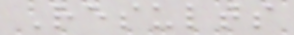Results
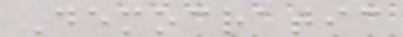Democratic
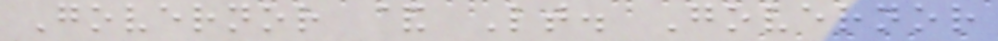Governor & Lt. Governor
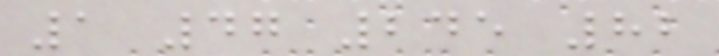1 47 245 82
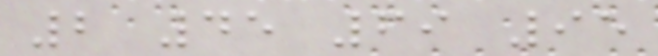2 45 69 95
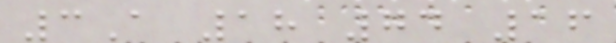3A 18 74 16
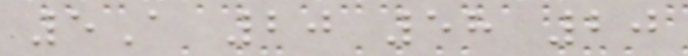5A 20 58 20
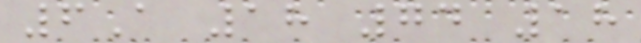6A 18 74 18
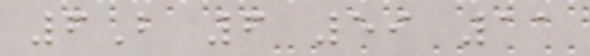6B 6 59 11
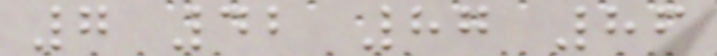7 42 87 86
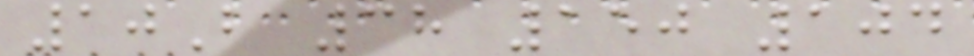10B 38 150 104
